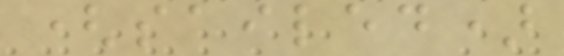(sailed)
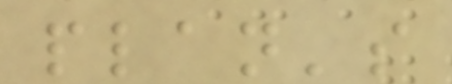plan's
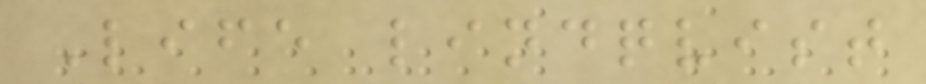Life lindqvist
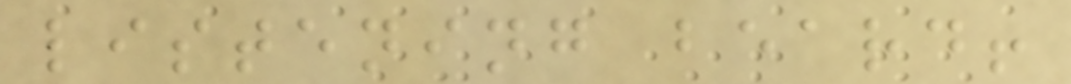listening beard!
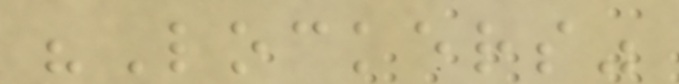"Lockers"
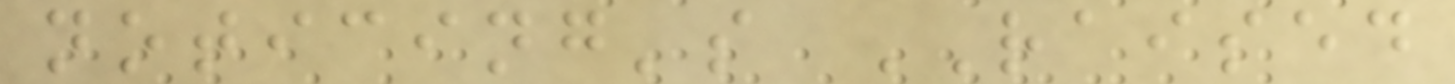noticing's RAISED
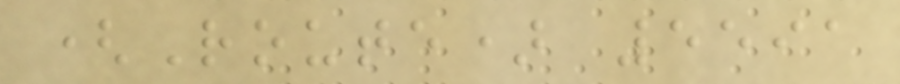(Route) 5591
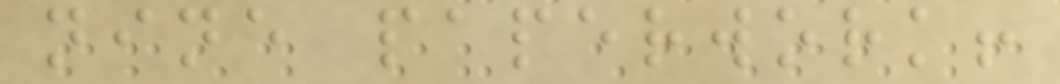nine paperwork!
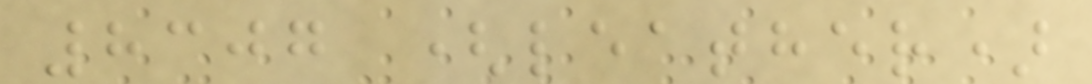8307 (leather)
